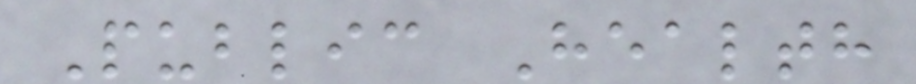Public Health
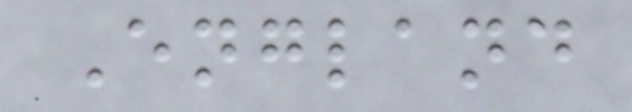England
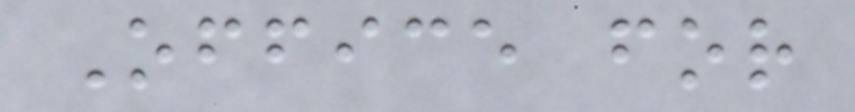Office for
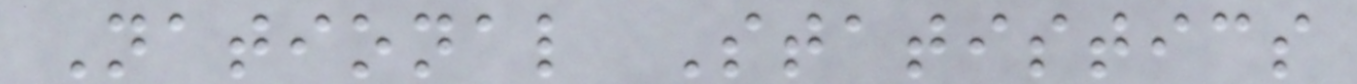National Statistics
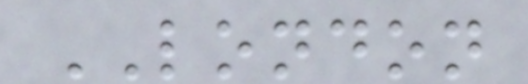LONDON
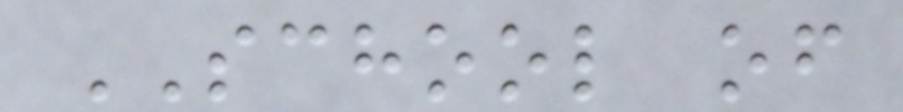SCHOOL of
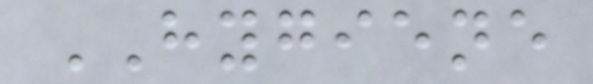HYGIENE
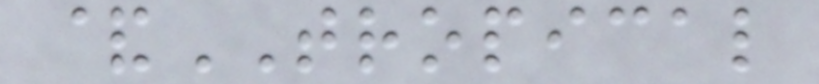&TROPICAL
